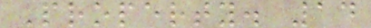Property. 14
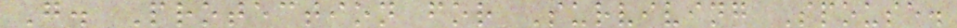G. Protection for Surviving Spouse.
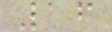16
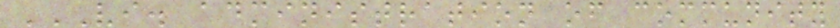VI. ADMINISTRATION OF COMMUNITY
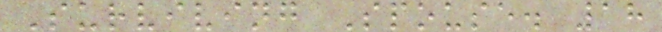Surviving Spouse. 18
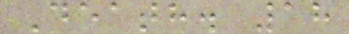Death. 18
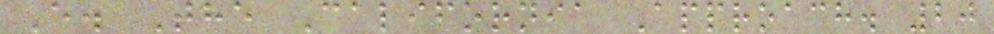E. The California Approach. 20
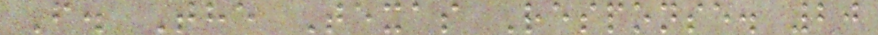F. The Texas Response. 20
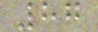87
